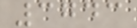3743
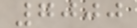7000
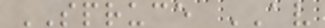SPRUCE AV
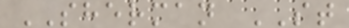SHERMAN ST
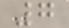7
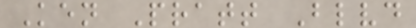Ken Pratt Blvd
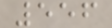556
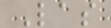Las
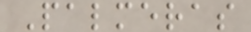Palmeras
